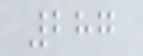287
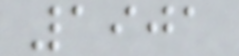1901
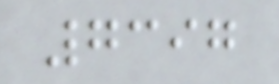7397
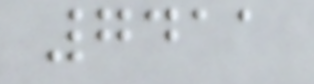7411
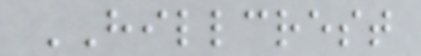HILLCREST
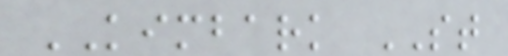KIMBARK ST
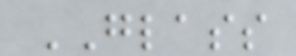GLASS
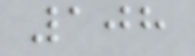108
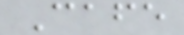Cafe
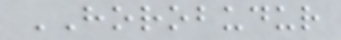HOROBUDUR
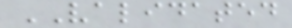VALIDATED
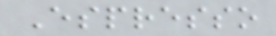Espresso
